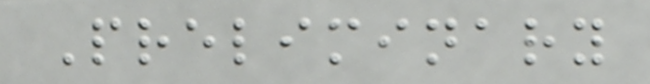Preliminary
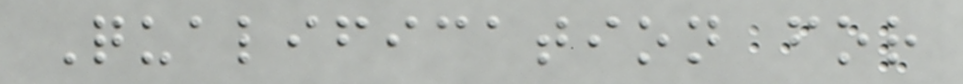Qualification for
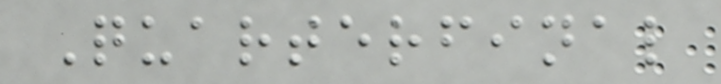Quarterfinal
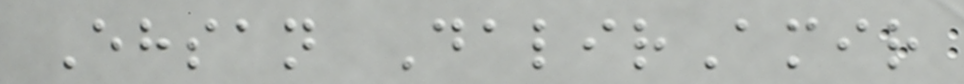Ehsan DalirAmir
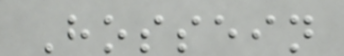Hossein
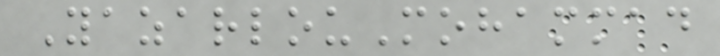YazarlouMohammad
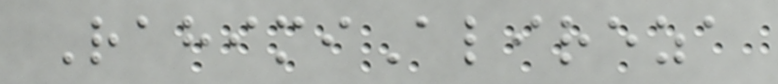RahimiAlireza
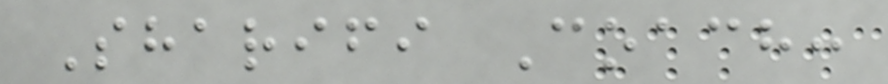Sharifi Coach:
